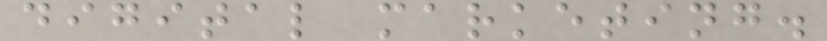digital marketing.
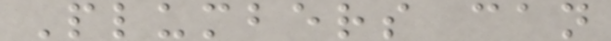Plumbers can
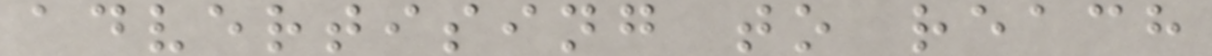advertising to reach
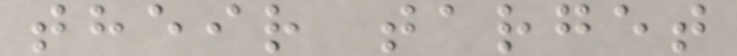their target
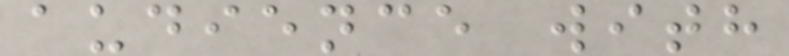audience with
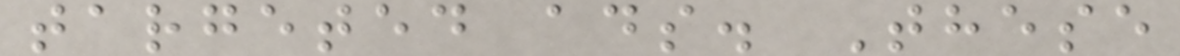targeted ads. These
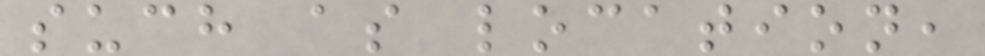such as location,
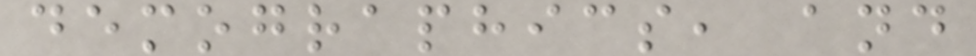demographics, and
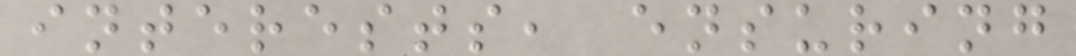interests, ensuring
